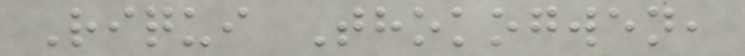Riqui Thokogwen,
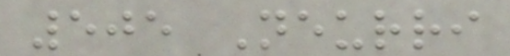505 Neurri
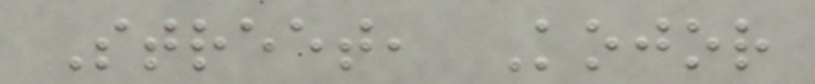Street, Kojor
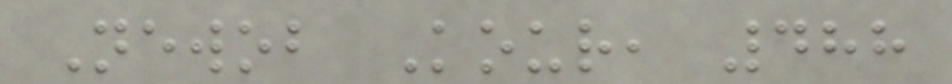Newob Kour, 488
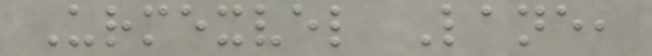Urmexvel Lane,
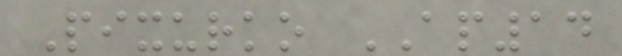Pixurko AP14
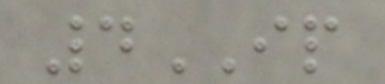4IP
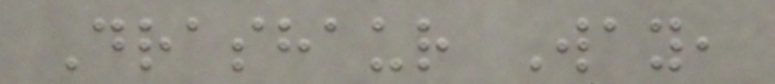Drashaur Way,
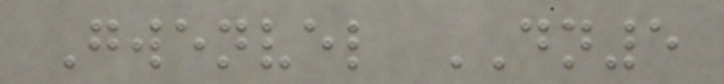Gwenvel DN5
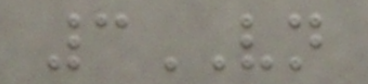3VN
